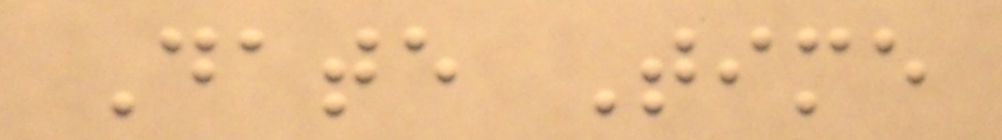Date Time
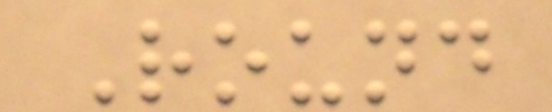Round
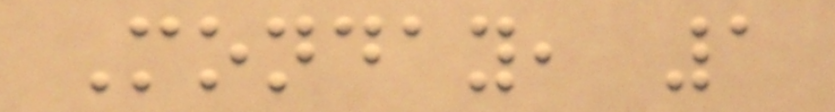Monday, 1
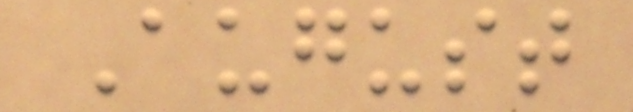August
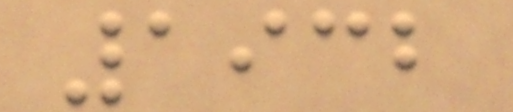1932
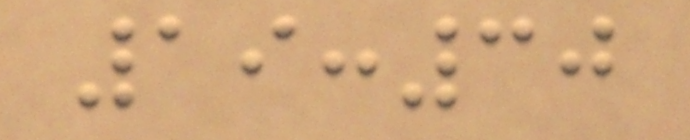19:30
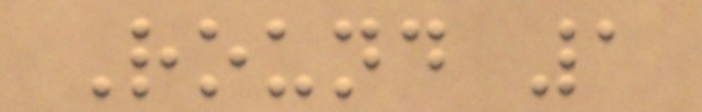Round 1
